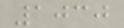1030
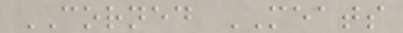CORNED MEATS
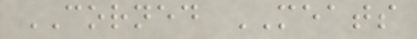CORNED MEATS
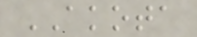AKOTA
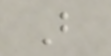B
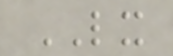LX
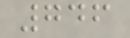746
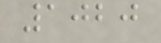1020
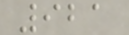921
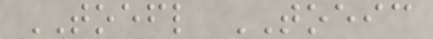TOEFL TOEIC
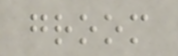groom
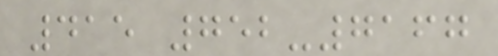415 752-7167
